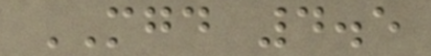MGD 4.5
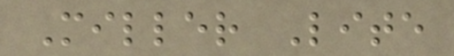Miller Lite
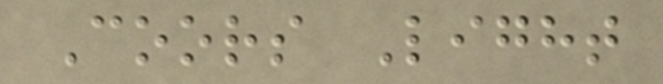Coors Light
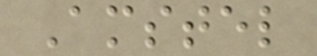Amstel
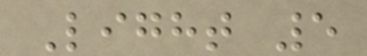Light 5
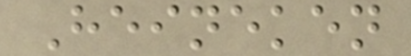Heineken
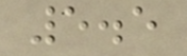5.5
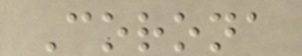Corona
